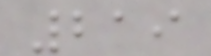219
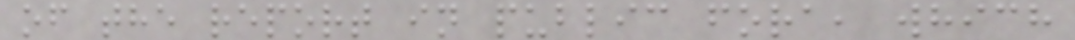of the report in public fora, which
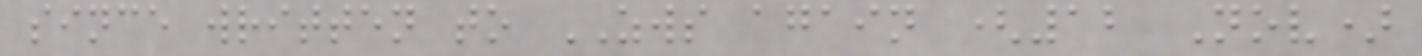since written to ZWS again (12 Nov)
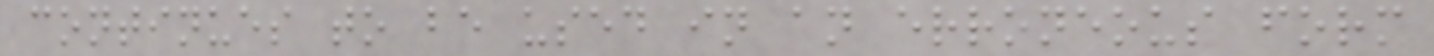continues to be used in an erroneous form
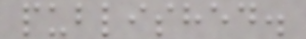published.
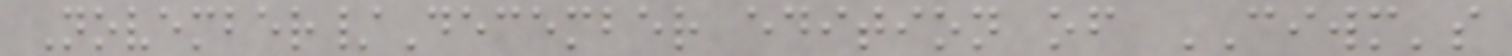November/December edition of CIWM's
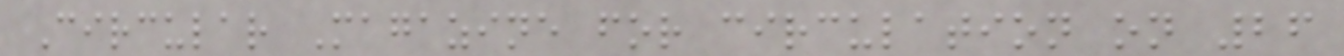Circular Magazine for circulation on 26
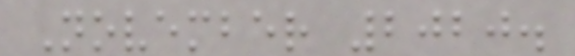November 2020.
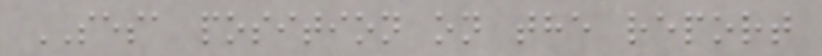SESA position on the report
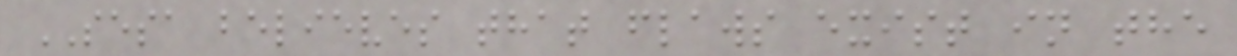SESA believes that flaws exist in the
